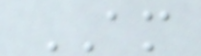AM
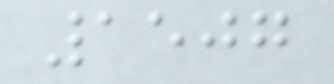1507
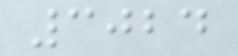3024
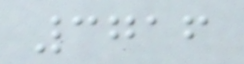3716
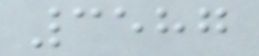3587
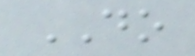DO
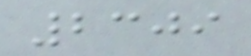2309
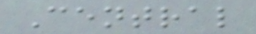Central
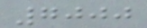7000
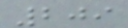209
